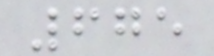675
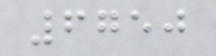6750
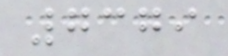7379
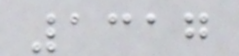1317
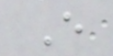E
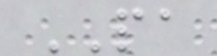PA
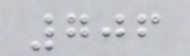706
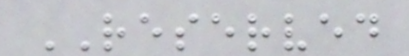RESERVED
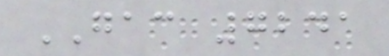GAC 7241
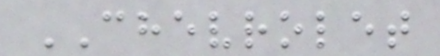CHEVROLET
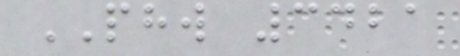PHW 3421
